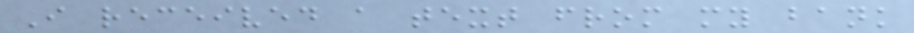I received a text from my bank
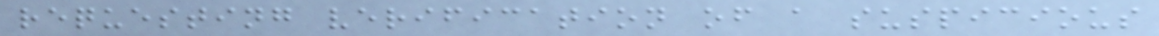requesting verification of a suspicious
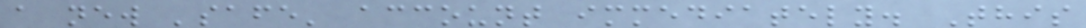a new 'safe' account immediately. This
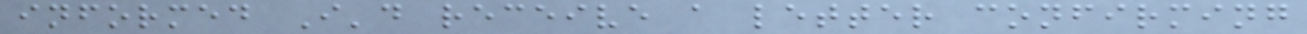informed I'd receive a letter confirming
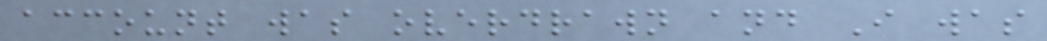account was overdrawn and I was
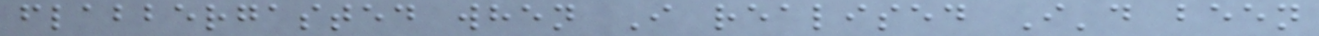flabbergasted when I realised I'd been
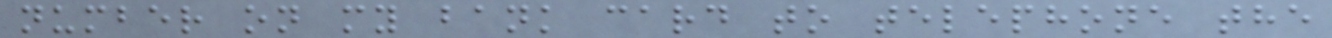number on my bank card to telephone the
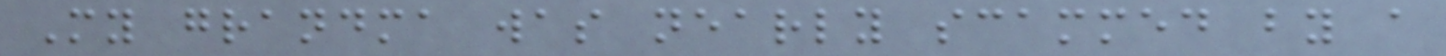My grandma was nearly scammed by a
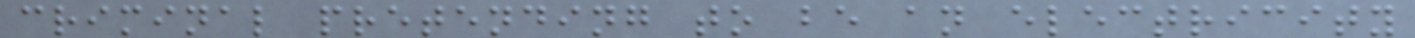criminal pretending to be an electricity
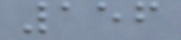156
